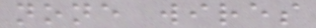none wires
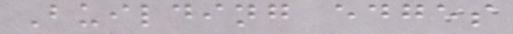Building edges
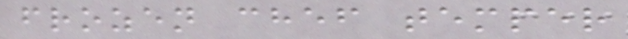frozen chef temper
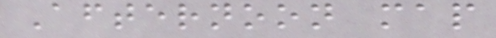Afternoon map
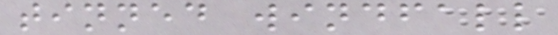tinned windfall
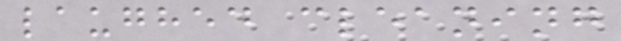laughed cleaning
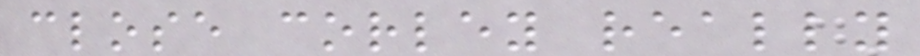close corley really
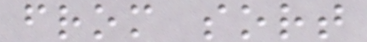from sort
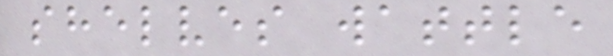shelves wattle
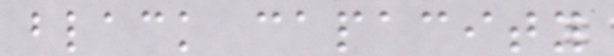black capacity
